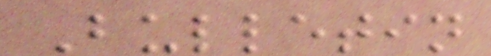Bulletin
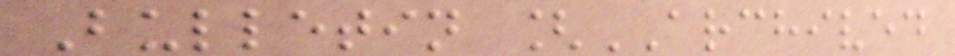Bulletin [ARCHIVED
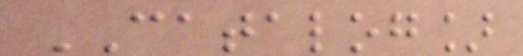CATALOG]
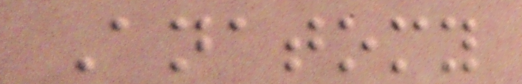Anatomy
